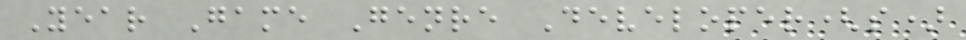Year Game Genre Developer(s)
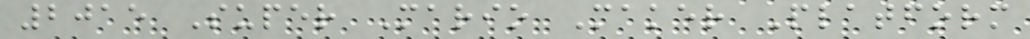2015 Super Mario Maker Platform
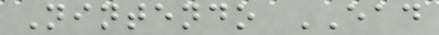Nintendo EAD
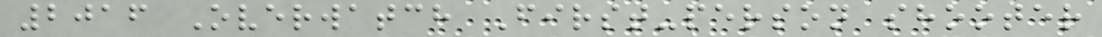2016 Overwatch First-person shooter
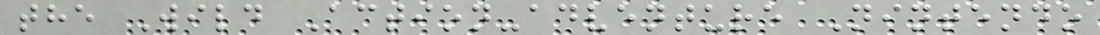the Wild Action-adventure Nintendo
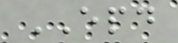EPD
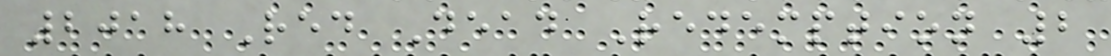2018 Red Dead Redemption 2
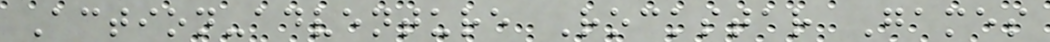Action-adventure Rockstar Games
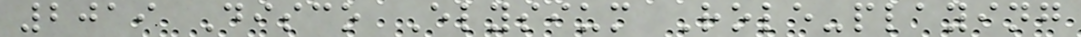2019 Disco Elysium Role-playing
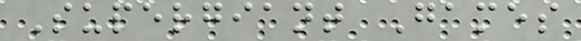Supergiant Games
